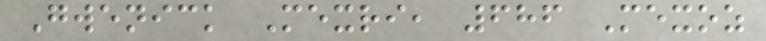Gwenick Mexri, 686 Mexoz
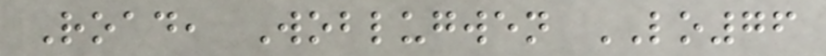Road, Woblugwen LO76
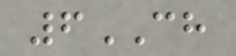6CH
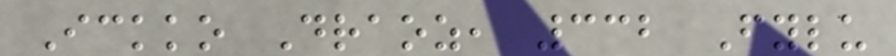Ickko Draoz, 332 Fylu
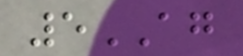5AG
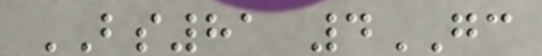BS81 4GC
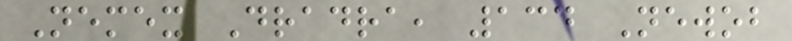Nemex Dradra, 134 Newob
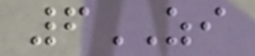6ZI
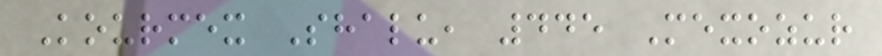Kourmex Shalu, 445 Mexozur
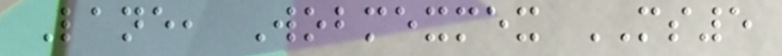Lane, Wobmexmex MS5
